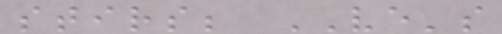stirs; VE's
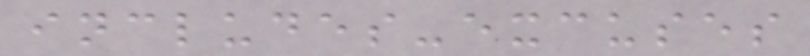includes-excuses
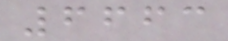6663
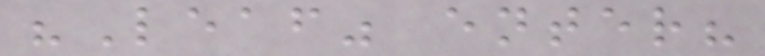"Leaf" enter?
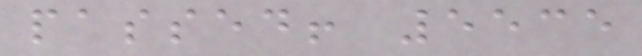passed! 5535
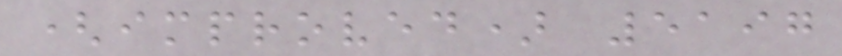(improved) 5197
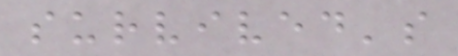survived's
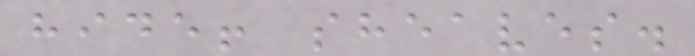hide! sheaves.
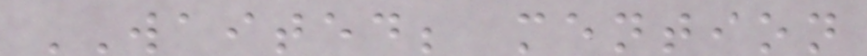WAITED; mention
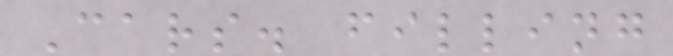Cars. filling
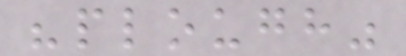"plough"
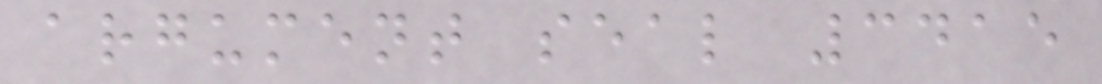argument seal 3415
